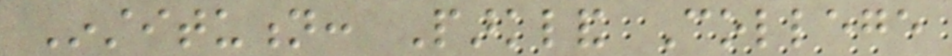Institution: Parkland College
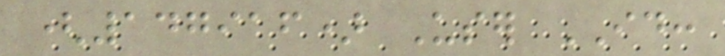(147916) User ID:
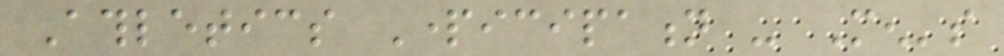Athletics Participation - Men's
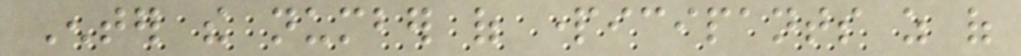Enter the number of participants as of
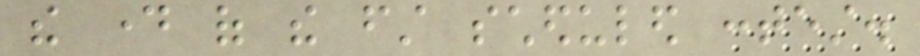the day of the first scheduled contest.
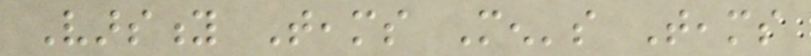Varsity Teams Men's Teams
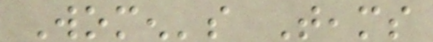Women's Teams
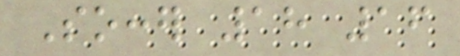Soccer 18 16
